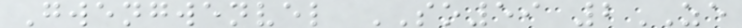Gwengwenvel SO59 2ZE
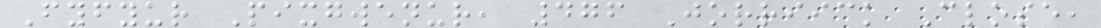Fyfyur Pixgwenur, 476 Jorriick Close,
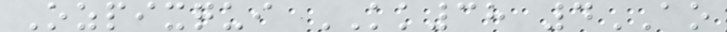Ozpixqui KK38 4AO
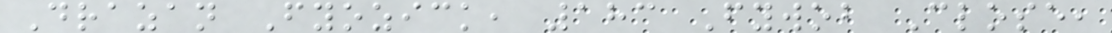Drazan Fyozick, 183 Fywob Close,
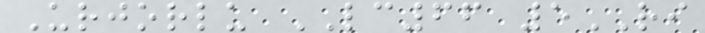Urjorlu LC66 5RI
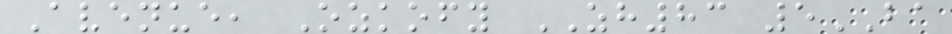Avenue, Ozkofy ZH83 5BA
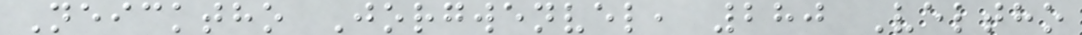Neicktho Jorgwenvel, 280 Veltho
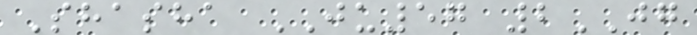Shasha JU57 2JG
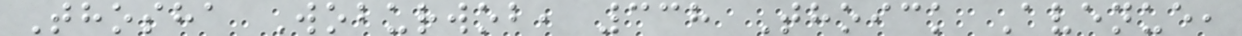Thosha Woburwob, 338 Thoick Avenue,
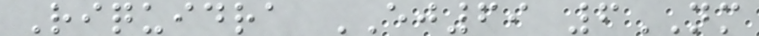Riquidra EJ69 6NM
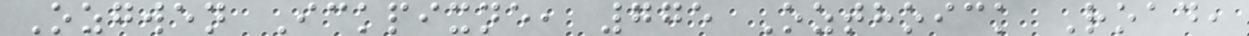Ozgwen Ickpixne, 775 Ozthoick Road,
